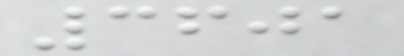3601
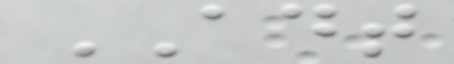ADT
